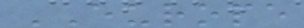EUROPE
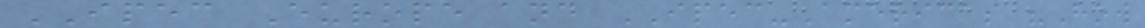IPEC Europe and IPEC-Americas "How
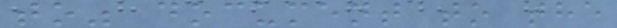to" document to the
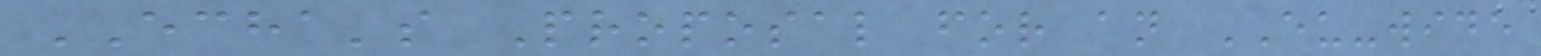ECHA's Proposal for an EU-wide
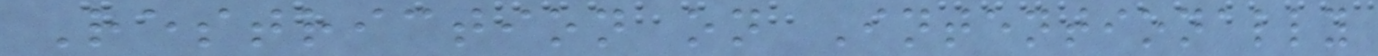Restriction on Intentionally
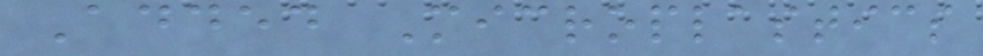Added Microplastics
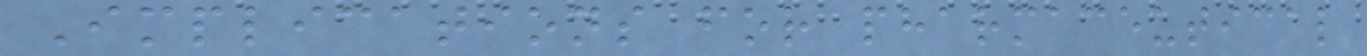Implications for pharmaceutical
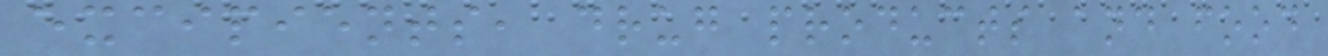excipients, drug products and food
